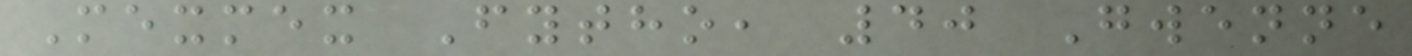Mexmex Fytho, 40 Gwenne
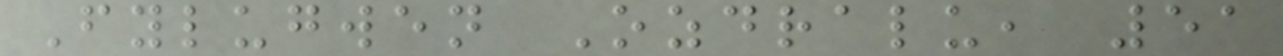Fylugwen Ozdralu, 51
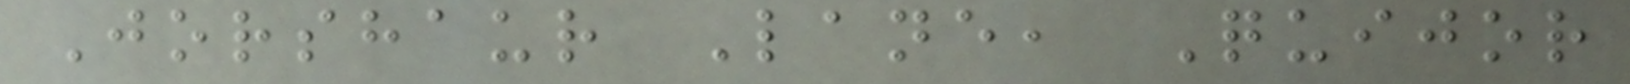Jorshaur Lane, Quijor
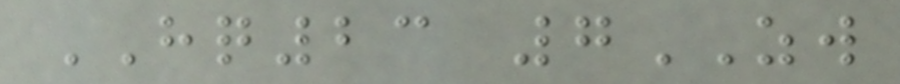HQ23 7ZW
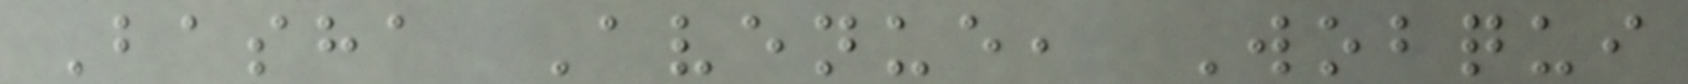Basha Avenue, Wobqui
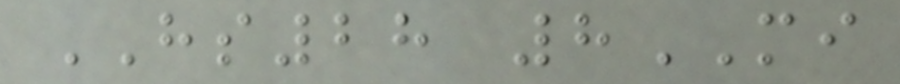HS28 8MI
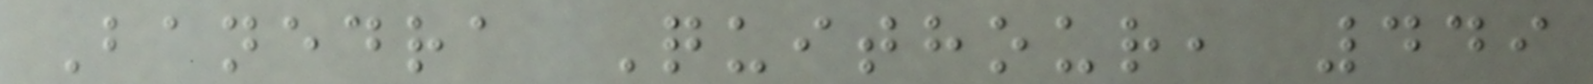Banedra Quithour, 449
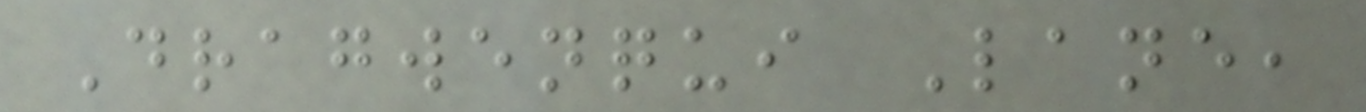Dragwenqui Lane,
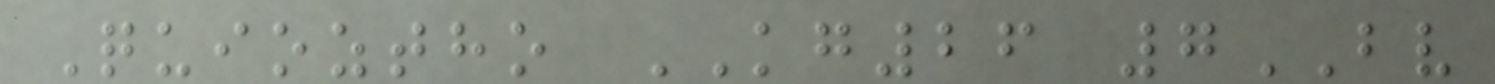Quioztho KG26 7BV
